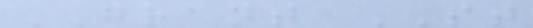GRANT ST
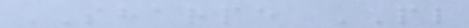SHARPE PL
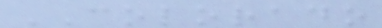COLORADO
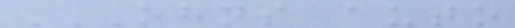OHNS AUTO
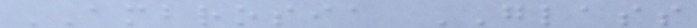AMBROSIA GLASS
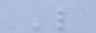L
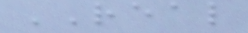REAL
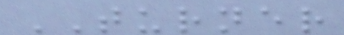TURNER
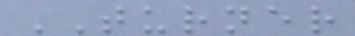TURNER
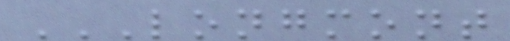LONGMONT
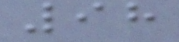98
